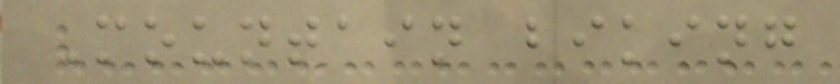Mountain biking
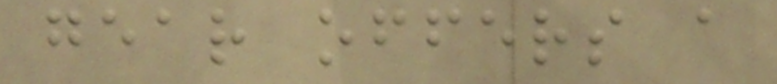gear offers a
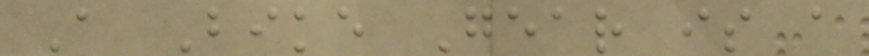A Bike Gear is a
